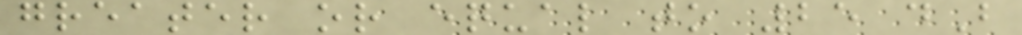greater or equal to 25 dB
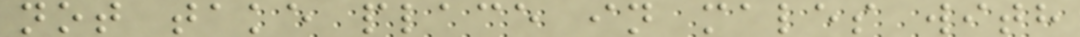not take place in males with
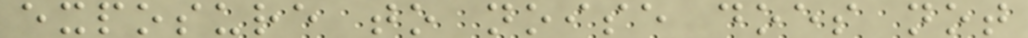exposure to noise does not
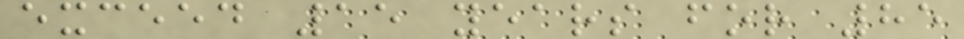exceed 15 years for 85
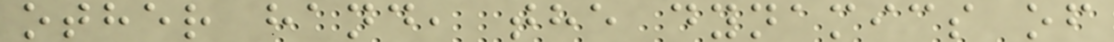other hand, the dynamics of
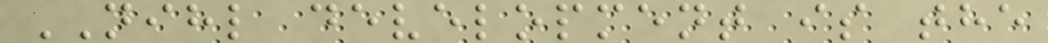NIHL development is the
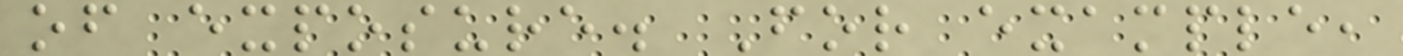of exposure. For example,
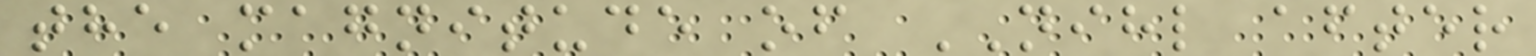the magnitude of NIHL after
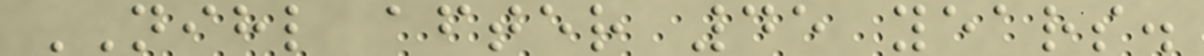NIHL after 45 years.
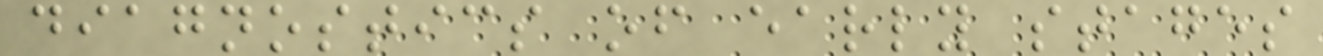diagnostics of early stages
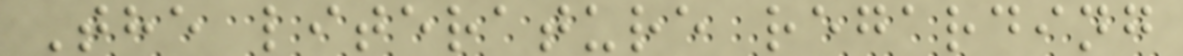The literature regarding
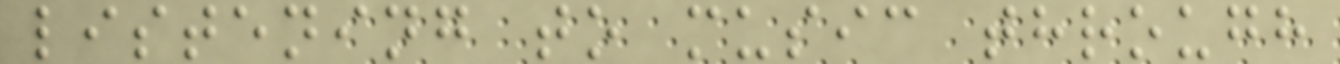listening to music through
